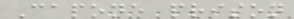Capone prison
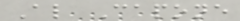Al Capone
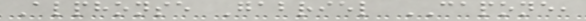Alphonse Gabriel CAPONE,
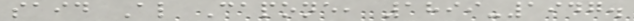said Al Capone, 1899-1947.
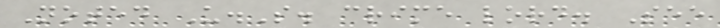Noted U.S. crime lord. See
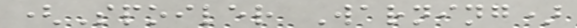(Spoiler Warning)
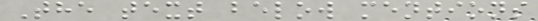The text below mentions
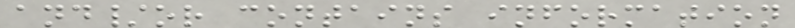and/or contains information
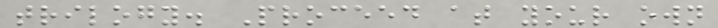trilogy. Proceed at your own
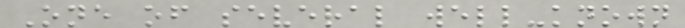One of several well-known
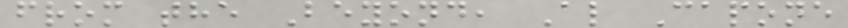from the Beyond, Al Capone
